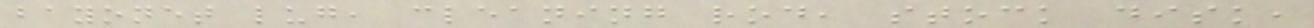bayonet lug, cleaning rod, stock disk,
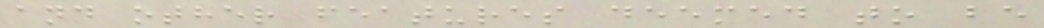and other features deemed to be
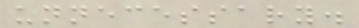unnecessary.
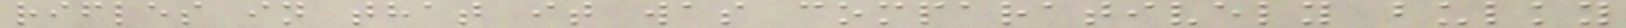rifles in that it was comparatively bulky
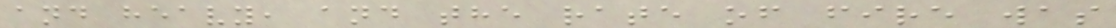and heavy, and the rate of fire was
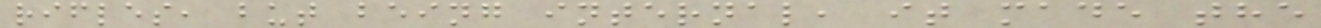rifles, but being internal, it made the
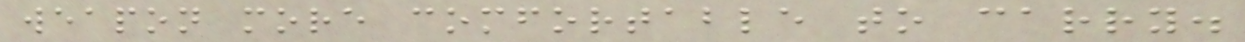weapon more comfortable to carry.
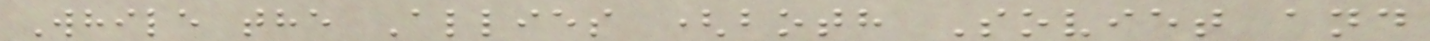While the Allies (both Soviet and
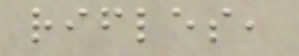rifles,
